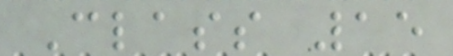Class 15
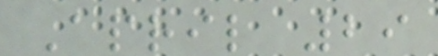April 29
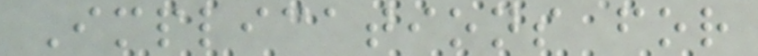Implications for
